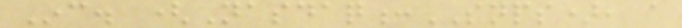Inc. (Nasdaq:SNPS), a
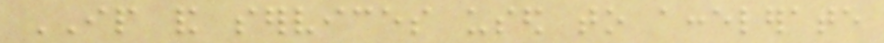IP and services used to accelerate
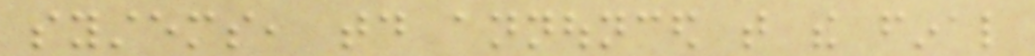systems, today announced that the final
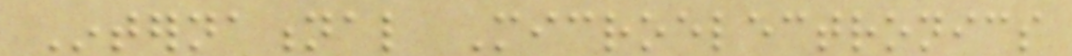International Microelectronics
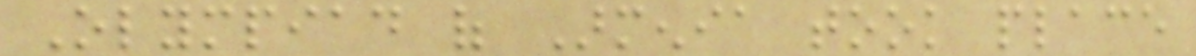Olympiad of Armenia took place
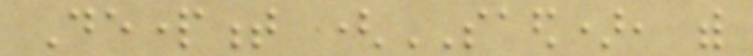Department (SAED), with
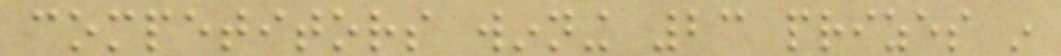competitors winning 23 prizes in
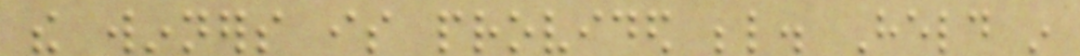the winners is provided below. Held in
